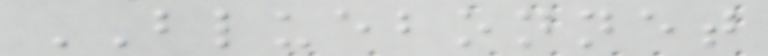BLUEBONNET
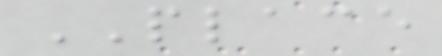PLACE
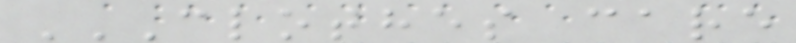CLOTHES CARE
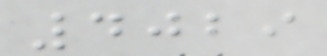4029
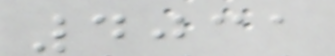4031
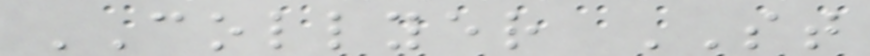COLLYER ST
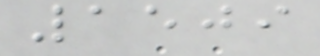1509
